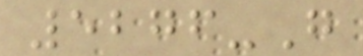5276-G
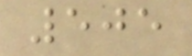505
